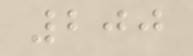200
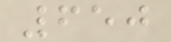650
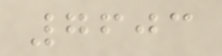7603
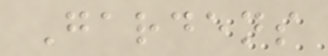Gardens
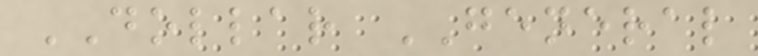DOLLAR GENERAL
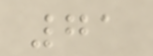71
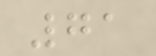71
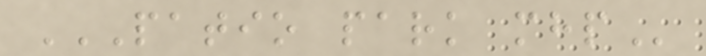PATIO PARK MHP
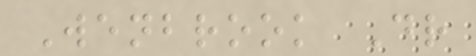Wenbrook Dr
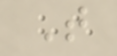T
